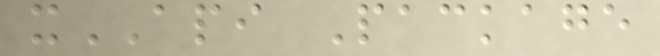xAPI Package
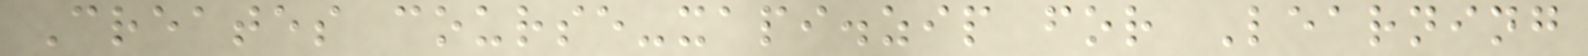Creates course-xapi.zip for Learning
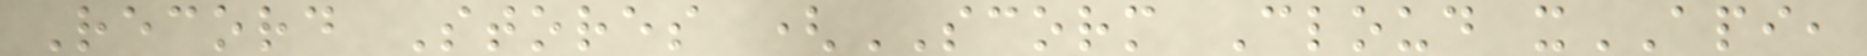Record Stores (SCORM Cloud xAPI,
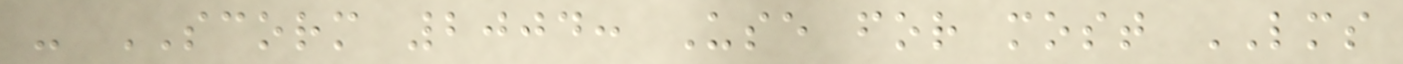- SCORM 2004: Use for most LMS
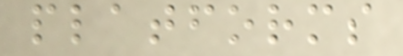platforms
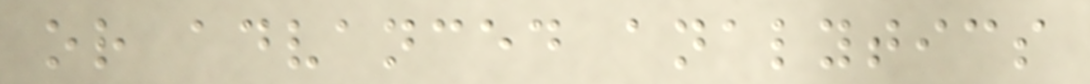or advanced analytics
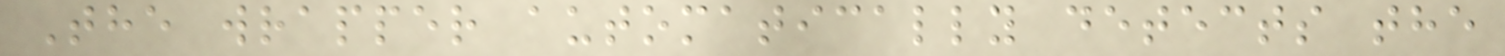The wrapper automatically detects the
